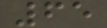65
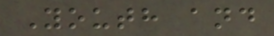Youth and
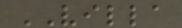VILLA
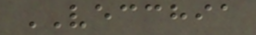VECCHIA
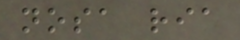nosa ria
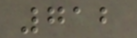712
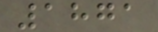1871
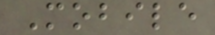Mobile
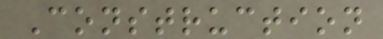Construction
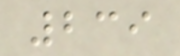239
